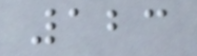123
